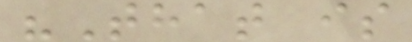"That is
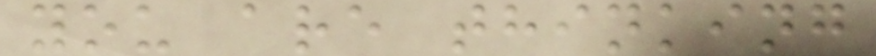you are thinking
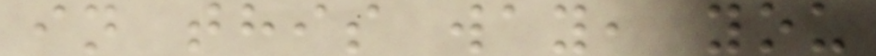in this way, you
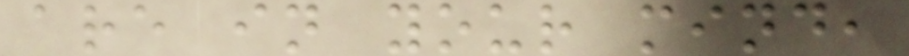are in your mind,
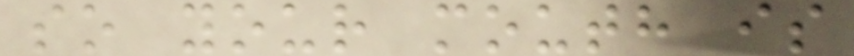so your mouth is
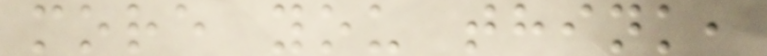more you think,
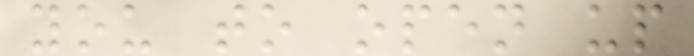you to open up
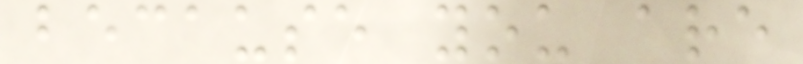because you are
